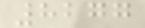8277
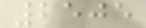2505
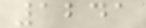1241
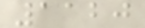1120
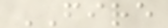FIRE
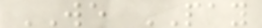WE PAY
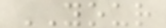YOUR
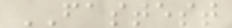FASTEST
